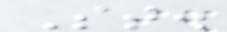St.
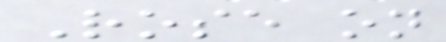Rose on
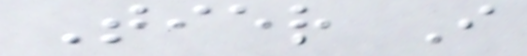Tier I
